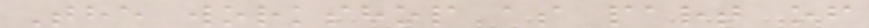The workshop as part of
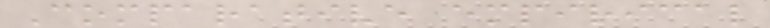Comparative empirical
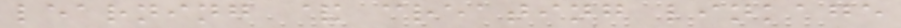learning & creating linkage
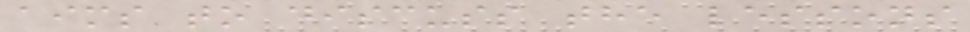aims to discuss the lessons
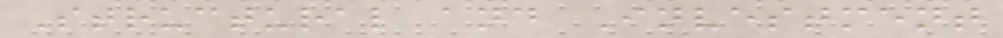Structural and Investment
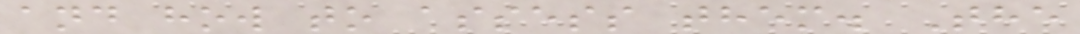and how to assess them. The
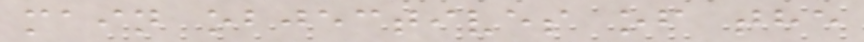main objectives of the
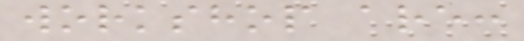workshop are:
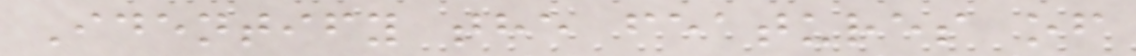Identify the features of
